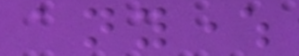anywhere
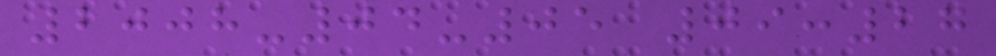2008-04-05 09:27
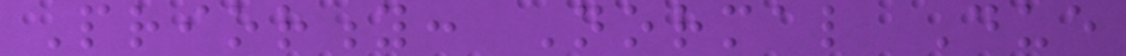Priority: Normal Due
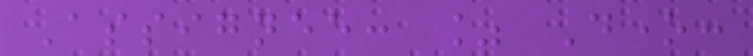Assignee: % Done:
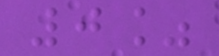0%
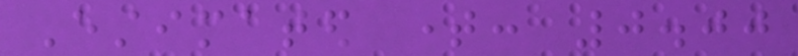Estimated time: 0.00
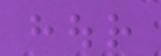hour
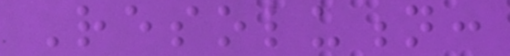Resolution:
